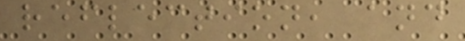reflection, and
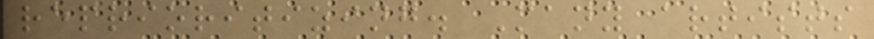reprioritizing. Many artists
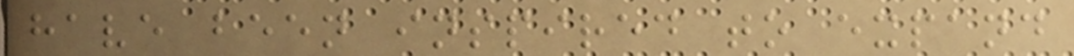have been inspired to expand
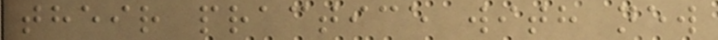their practice with new
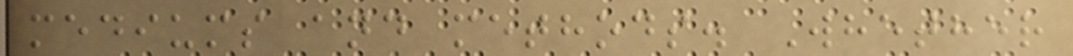mediums and methods. Whether
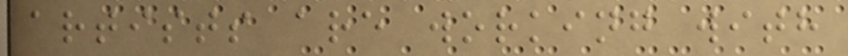artists are working with
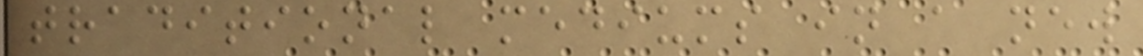traditional mediums in a new
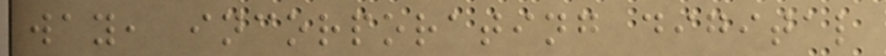way, incorporating digital
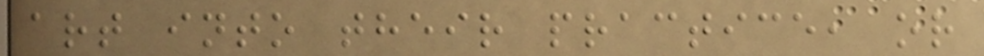art into their practice, or
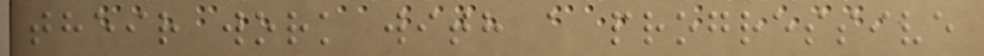their work with a progressive
